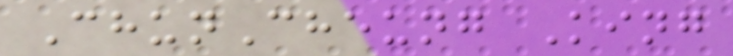ChunCheung King
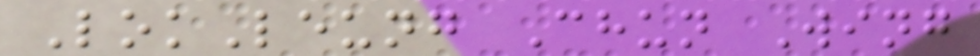LokLeung Chun Wing
